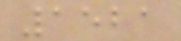1521
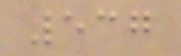537
